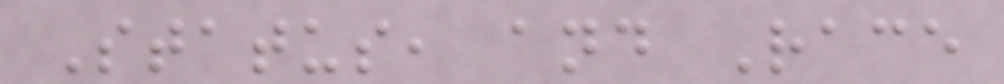Status, and Race
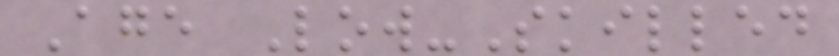Age Low-Skilled
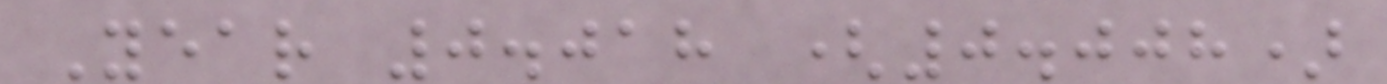Year 0.018 (0.008)
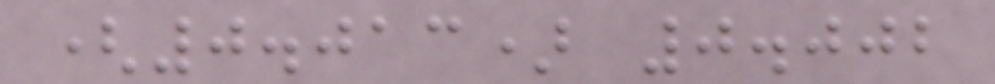(0.013) 0.002
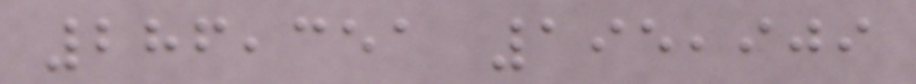286,351 195,909
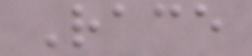Race
